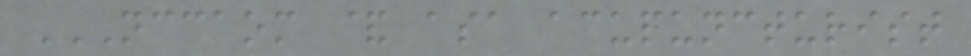NCCAOM & ASA ACUPUNCTURIST
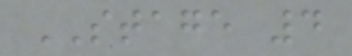STAGE 4
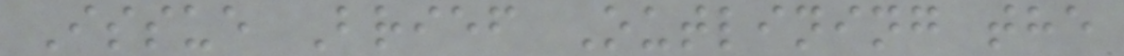Issue Brief Outlining the
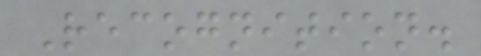Recognition.
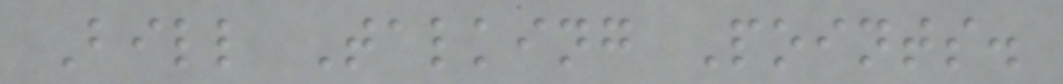Bill Talking Points.
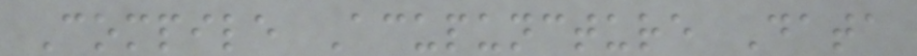Compile Acupuncture Data
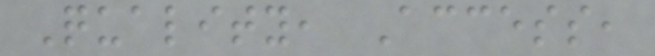Quality, Access,
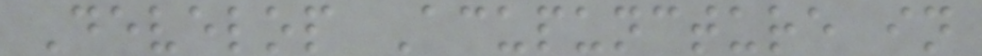Develop Acupuncture in
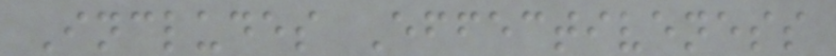Includes Effectiveness
